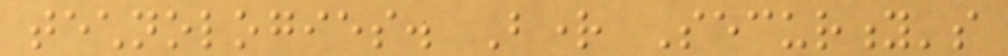technologies. Bright Security's
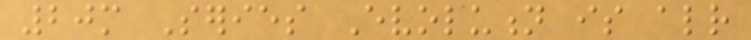20m Series Evolution is already
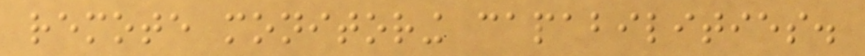remote monitoring capabilities.
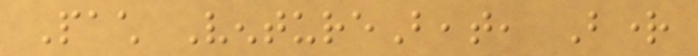Pach VentureBeat, Bright
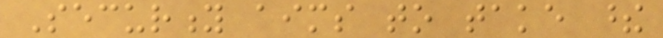Security aims to take these
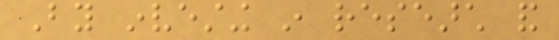By investing in research and
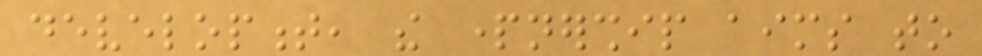development, the partnership aims to
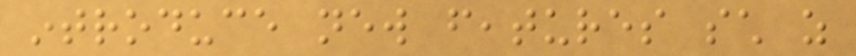introduce new features such as
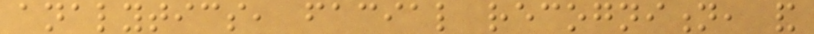analytics, facial recognition, and
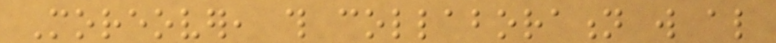Moreover, this collaboration will also
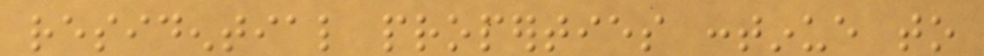residential properties continue to
